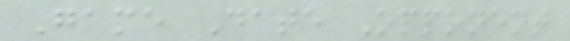Game Date Opponent
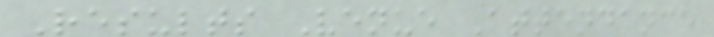Results Venue Attendance
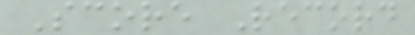Score Record
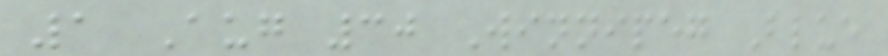1 Aug 30 Winnipeg Blue
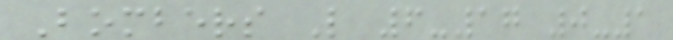Bombers L 6-17 0-1
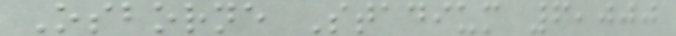Osborne Stadium 6,000
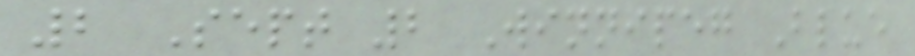2 Sept 2 Winnipeg Blue
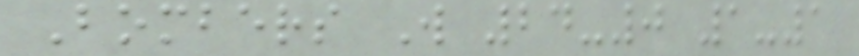Bombers W 24-0 1-1
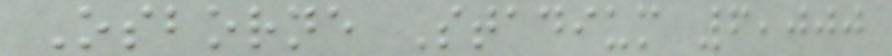Osborne Stadium 6,000
